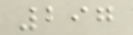297
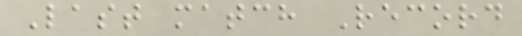Last match Record
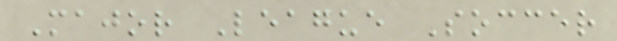Major League Soccer
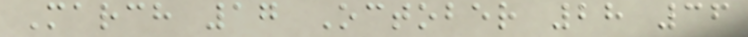March 17 October 28 36
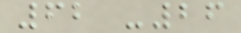62 -26
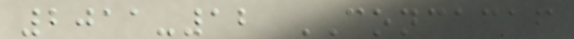2011-12 CONCACAF
